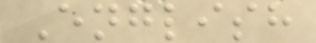English
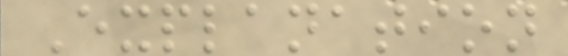Explanation
